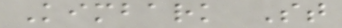Kimbark St
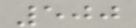500
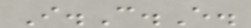I.C.E.
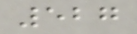527
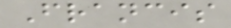Francis
